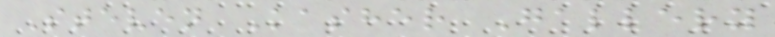Steven Kasher Gallery
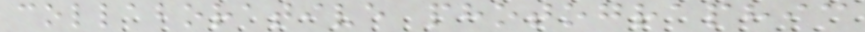collaborative photographic
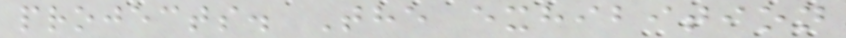projects. The exhibition
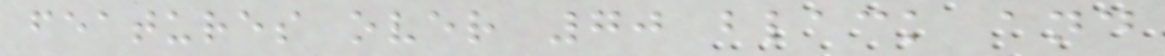features over 70 black and
